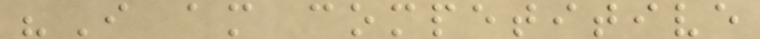"I am competitive
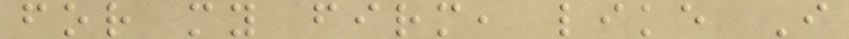for my firm, like I
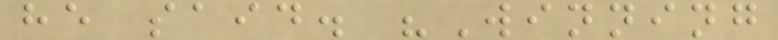he said. "Winning
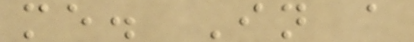me. In a
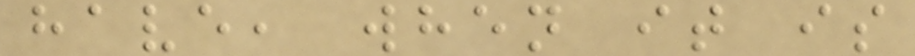have, when it is
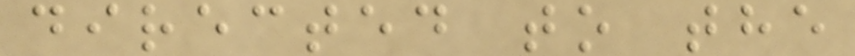directed to the
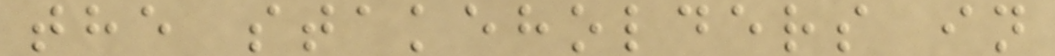the stakeholders in
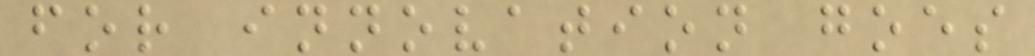for innovation goes
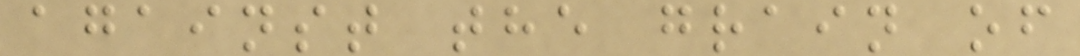against the grain of
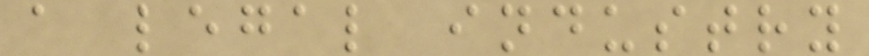a legal industry
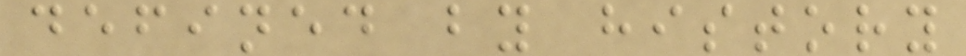defined by history
